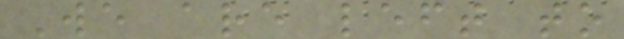We are left to
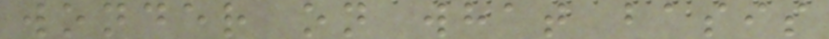wonder on what basis
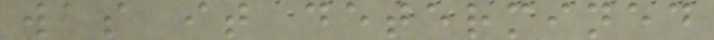was it determined
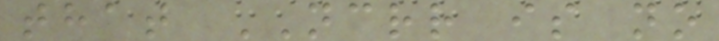that NCRR is no
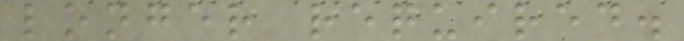longer required.
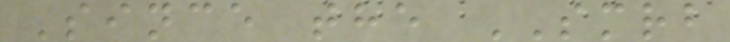Since the SMRB
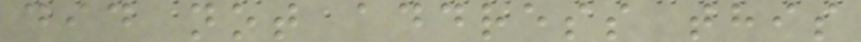did not address this
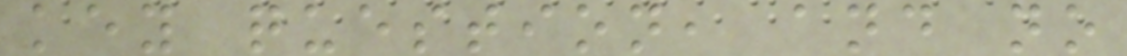key question, and no
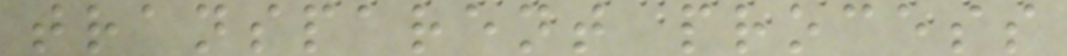transparent process
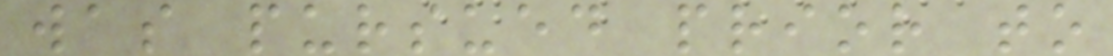was pursued prior to
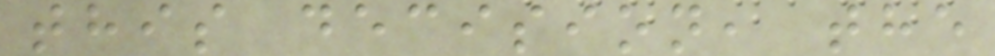this decision, the
